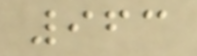963
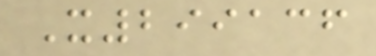X299136
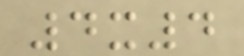4x4
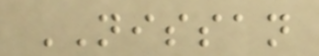NISSAN
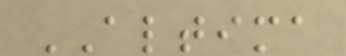ALTIMA
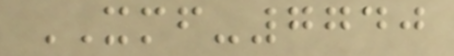XMF-7740
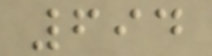694
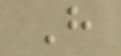H
